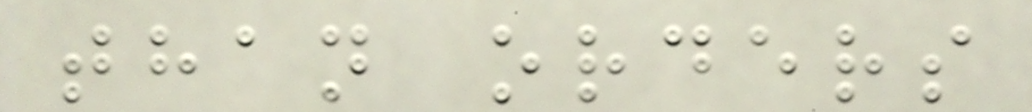than orders
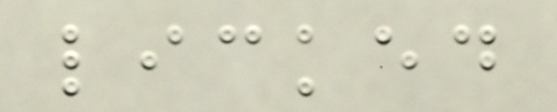licked
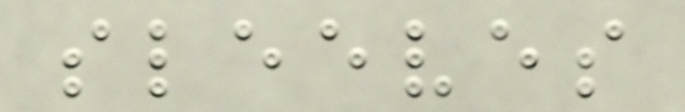sleeves
